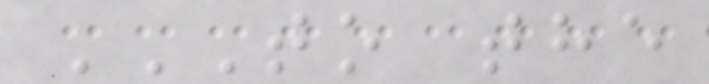TO THE
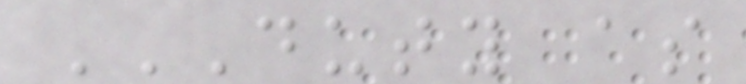DUTY AS
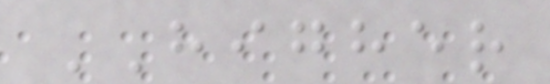HIGHER
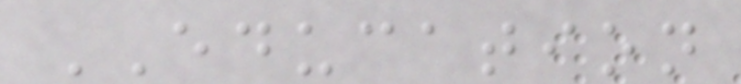EDUCATION
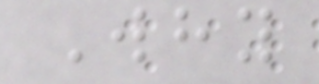Why
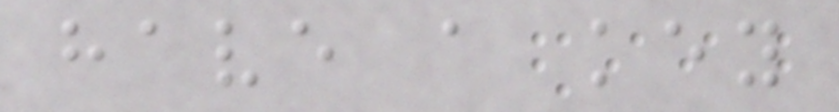have a key
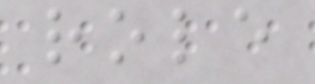role
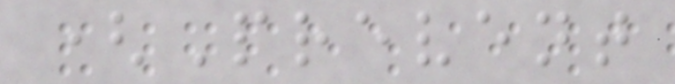(Prevent
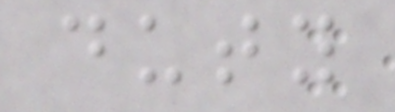duty
